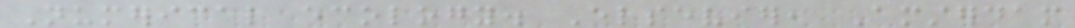Numerical ecology. Elsevier, Amsterdam
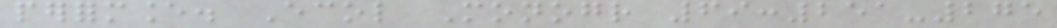performance. Ecol Monogr 69:251-275
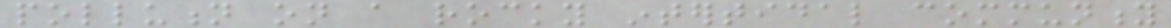pollution on a rocky intertidal community
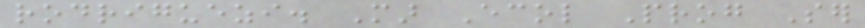rodriguezi. Mar Ecol Prog Ser
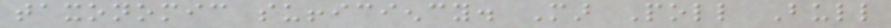taxonomic sufficiency. Mar Poll Bull
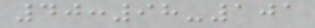40:98-101
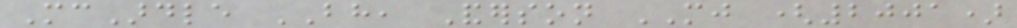McArdle BH, Anderson MJ (2001)
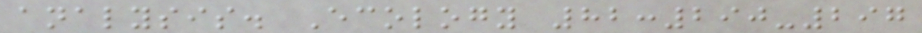analysis. Ecology 82:290-297
